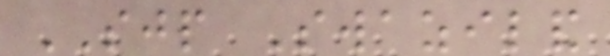SJP Swaziland
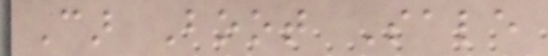Car Boot Sale
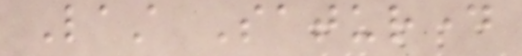Last Saturday
